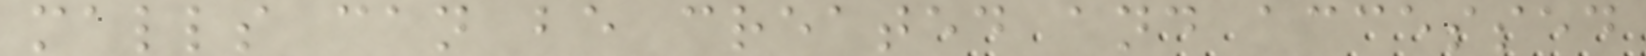malls can be created and accessed
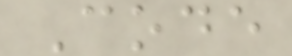Code
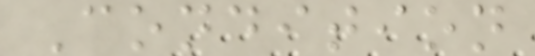Condition
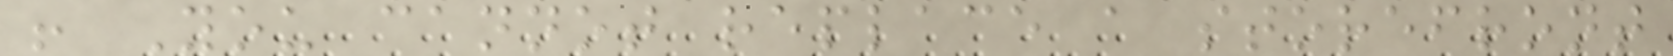! You cannot replace a storefront
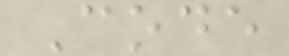Code
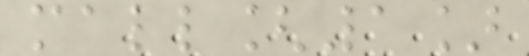mall[1]
